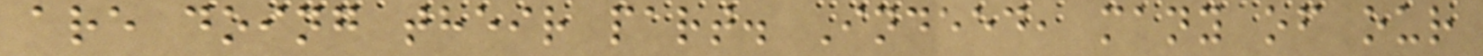are doing their part. Indeed, many of our
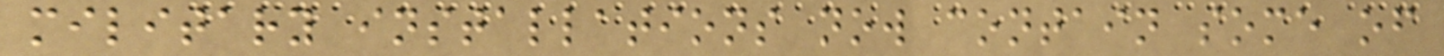military installations now contain some of
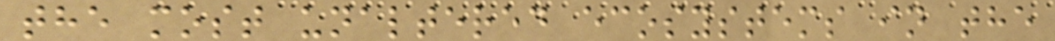the most unaltered ecosystems in the
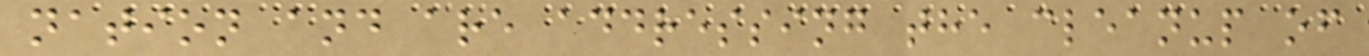nation and are addressing the cleanup of
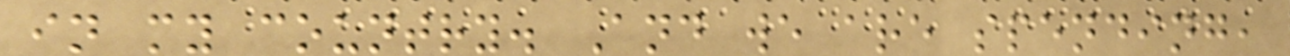in my country. And we are spending,
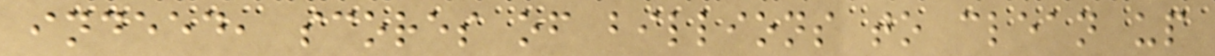indeed, scores of billions to clean up
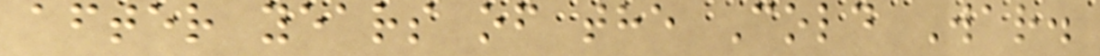after years of the Cold War.
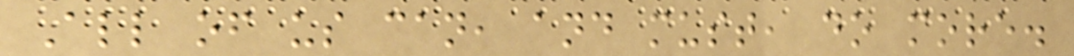All of us can, and must, do more.
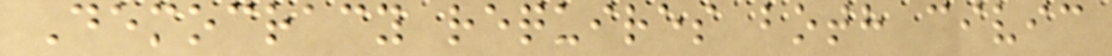Democracy requires both civic
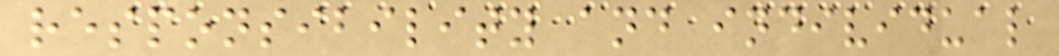responsibility and individual
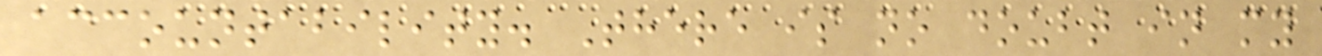accountability. There is no doubt in my
